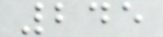245
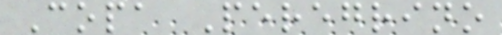Copa Peregrino
